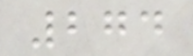274
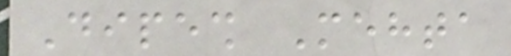Dipesh Mehta
